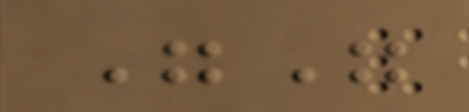""
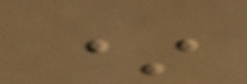*
